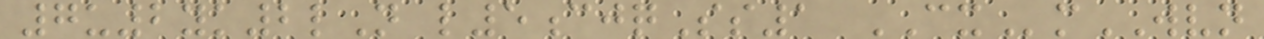7u2yk2lN l5cjqSs1 CXmWVN
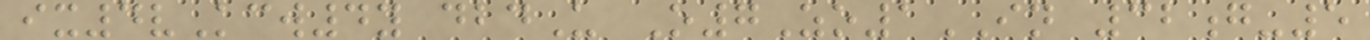ix4vKcw4y dbdU O7Zo1IN 32g-5
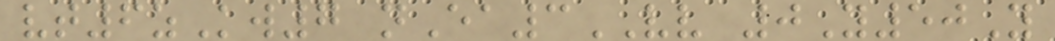vt6zKw7 nEa3VV 0Y50Y
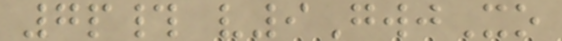7p# v9GwjXo
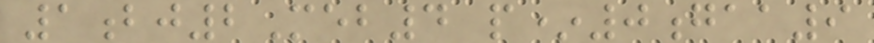1bj2Meb4 p*0gaa9
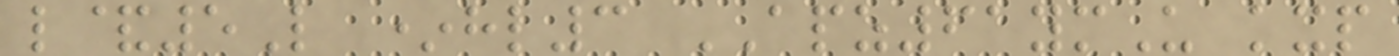l&5L *hl3 APZ61ymU kxp
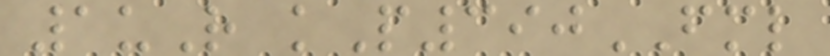1uR kP390FML
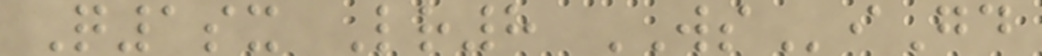Q1sx Lr8 WSiGd
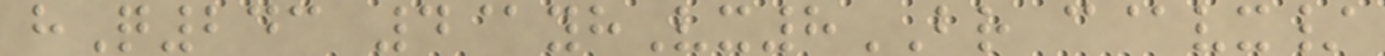hQ243 4@yhVx8BR c@vx/
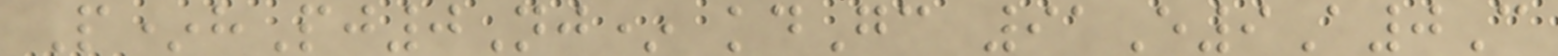P*hPj0Nj* kdGc 91E9A0C
